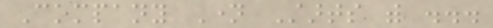Company Name Starts with ...
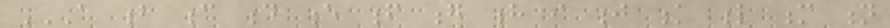A B C D E F G H I J K L M N
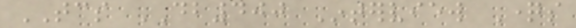TCS DB400 Interview Questions
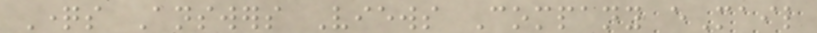Questions Answers Views Company eMail
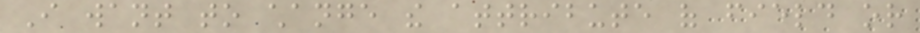I want to change the attribute of field or
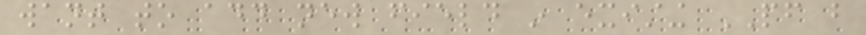want to add new field in existing PF but
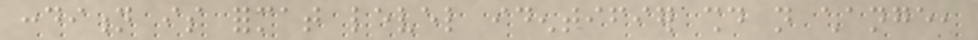condition is format level identifier should not change,
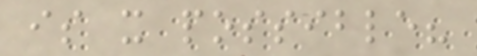is it possible?
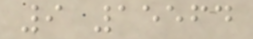9 15564
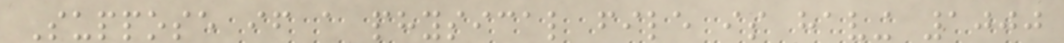Suppose if a physical file is having 1000
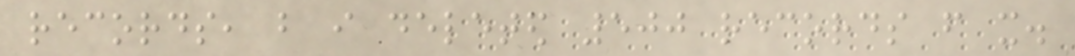records, but i deleted 500 records from it.
